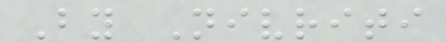By Nivriti
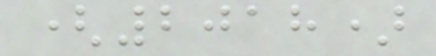(2018)
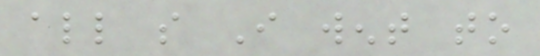all so I went to
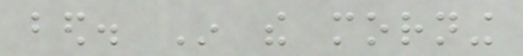bed. In the morning
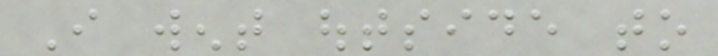I went outside to
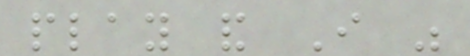play and I was
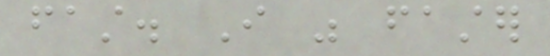fast. I was faster
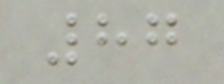87
